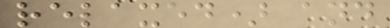relaxed) and
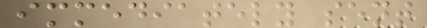immediately sent
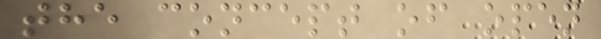the concept of open
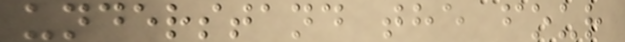understand the four
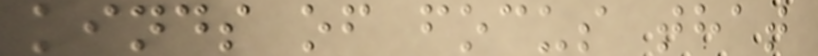kinds of focus that
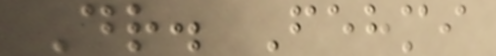Dr. Fehmi
